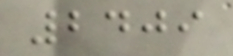2409
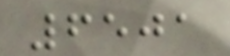6501
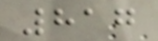817
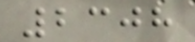2308
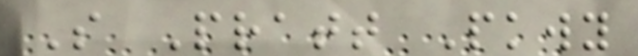S Pratt Pkwy
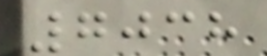7038
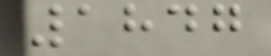1847
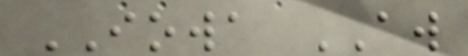IOWA AW
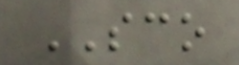SCO
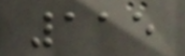115
